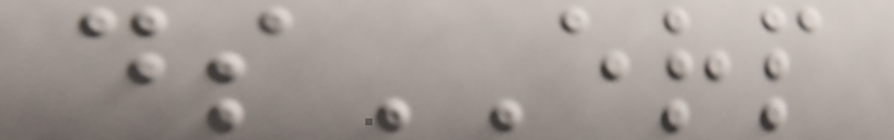dsERP
